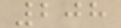208
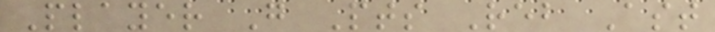Player G Pts Reb Ast
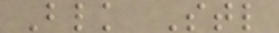Blk Stl
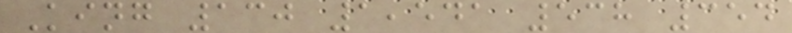King 130 1,541 538 354
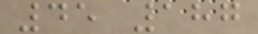45 187
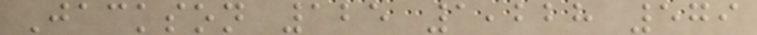Jackson 125 1,228 579
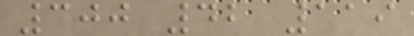300 42 119
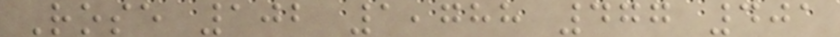Rose 102 1,788 477 401
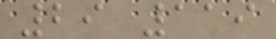29 119
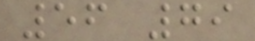56 79
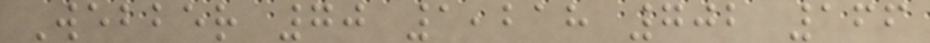Webber 70 1,218 702 166
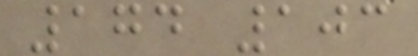174 103
